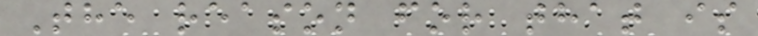The reason for that is
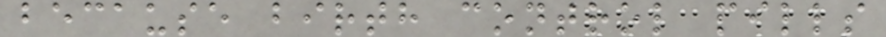because birth control pills
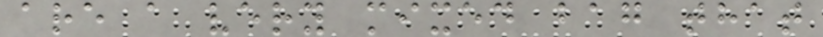are a very mixed bag that
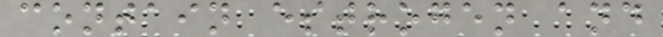contain estrogen and
